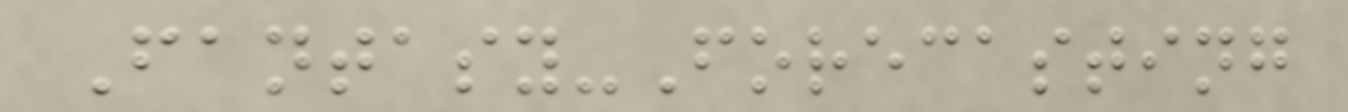Fantasy-Forecasting
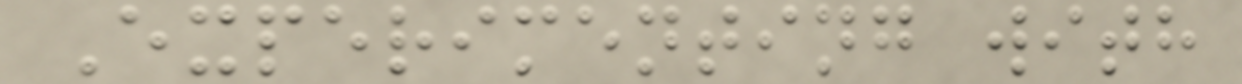Experimenting with
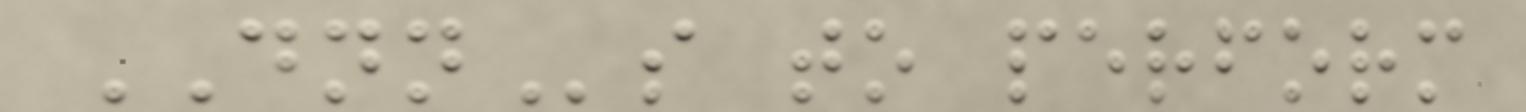DNNs to perform
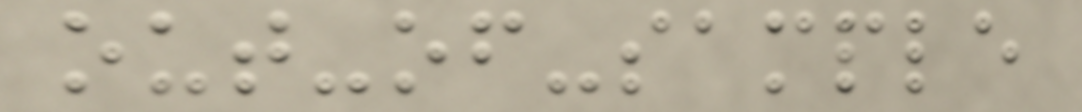out-of-sample
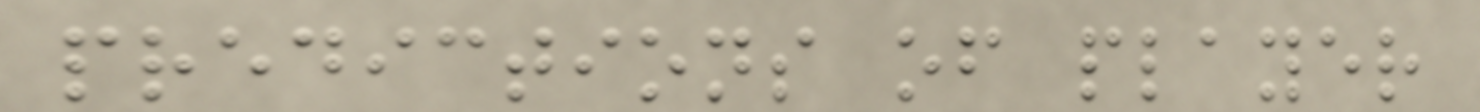predictions of player
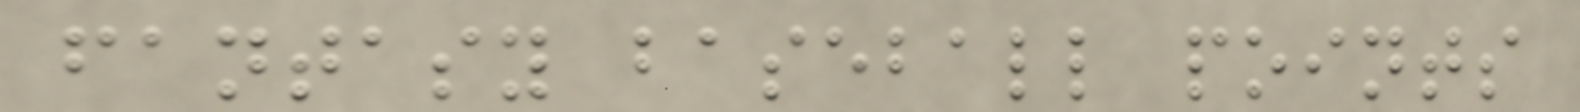fantasy baseball points
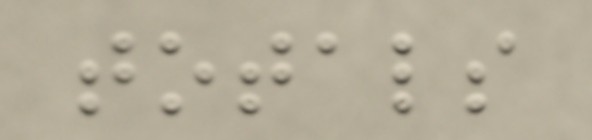totals
